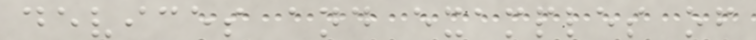devices and examples of
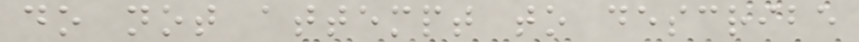do not attempt to describe
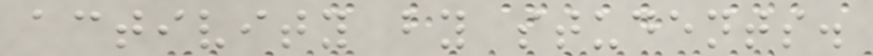activity by students.
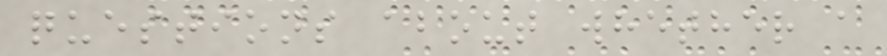questions about whether a
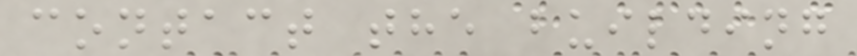contact the building
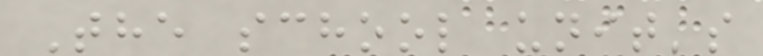The school unit's
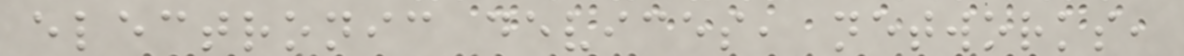electronic devices, networks,
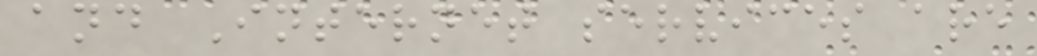and Internet services are
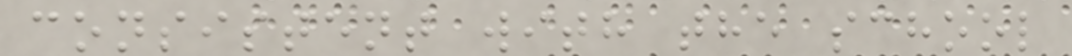consistent with the school
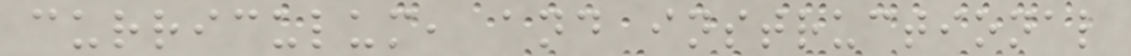curriculum, and instructional
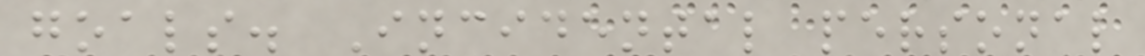goals. Incidental personal
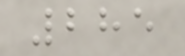285
